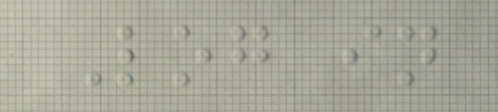Log in
